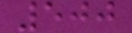500
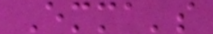Emma's
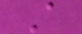A
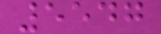5547
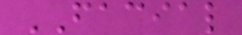FACIAL
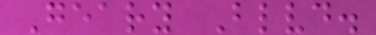Geary Blvd.
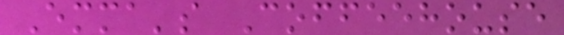Emma's Coffeehouse
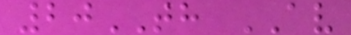20TH AV
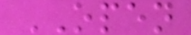OPEN
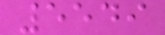5549
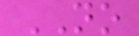NO
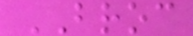BROC
